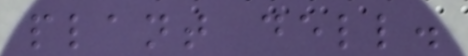plant dell.
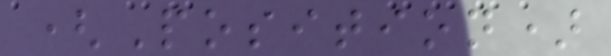(Position)
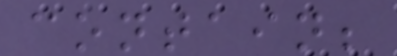contain;
